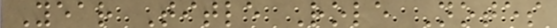Year Title Role Notes
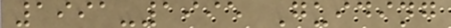1991-1995 Guiding
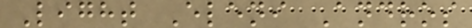Light Eleni Andros
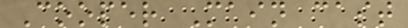Cooper Main cast
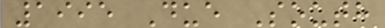1995 Due South
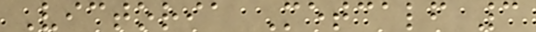Victoria Metcalf 3
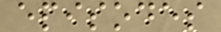episodes
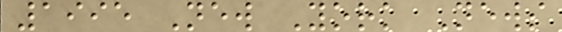1995 New York News
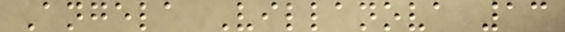Angela Villanova 13
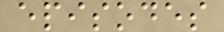episodes
